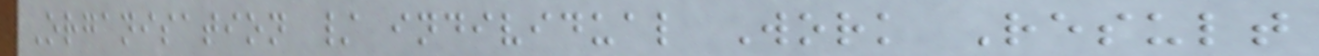Organisation / individual Work Result
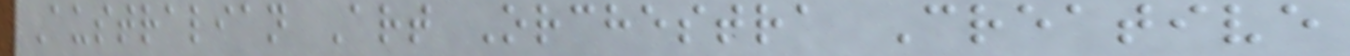Australian Art Orchestra Creative
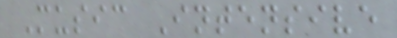Music Intensive
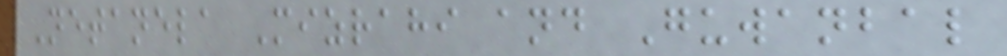Netanela Mizrahi and Guwanbal
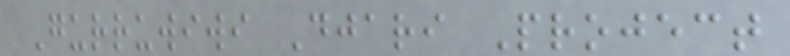Gurruwiwi Djari Project
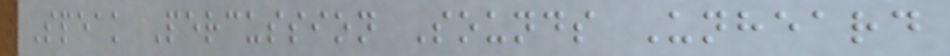Speak Percussion Sounds Unheard
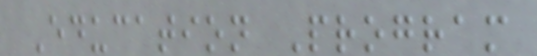Education Program
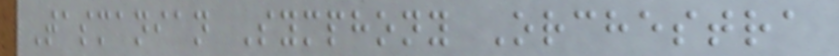Tasmanian Symphony Orchestra
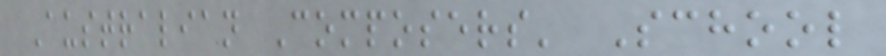Australian Composers' School
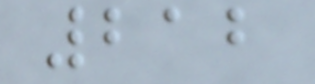212
